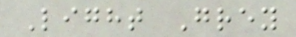Light Grey
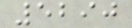5290
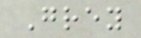Grey
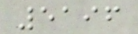5196
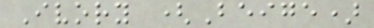Ivory (Beige)
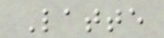Latte
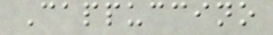Cappuccino
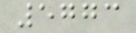5773
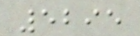5295
